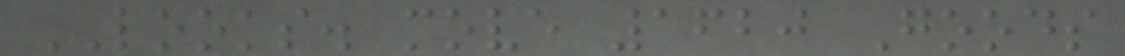LOOKS. move 1620 Goods
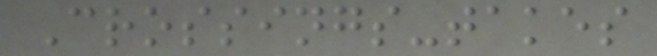Crossings-takes
